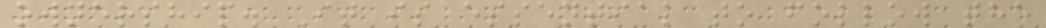ownership. It is essential to follow the
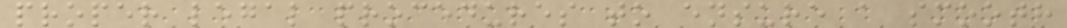proper legal procedures to ensure a smooth
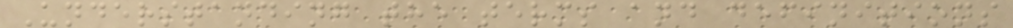Understanding the terms and definitions
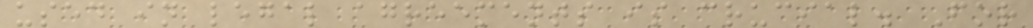used in legal agreements is crucial. For
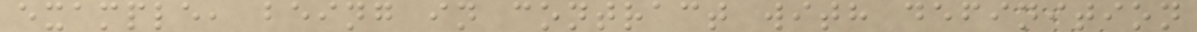example, being in contract with definition
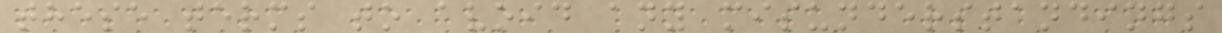these terms to avoid any misunderstandings
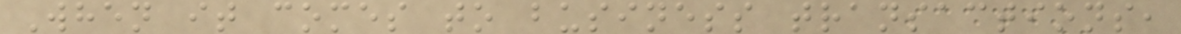When it comes to business transactions,
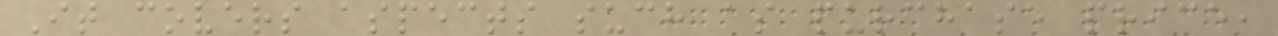It covers aspects such as purchase price,
